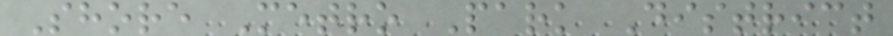Shore Metro Park District
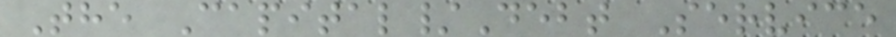The Capital/Debt Service
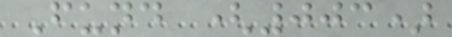Fund (003)
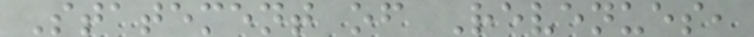Statement of Revenues,
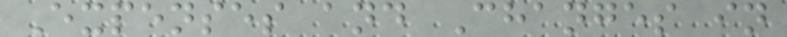Expenses and Changes in
